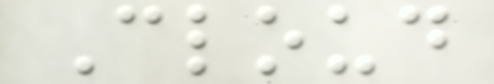Cloud
